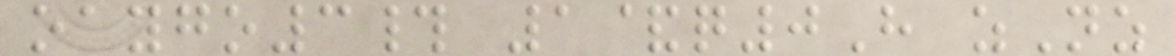oaygo3# 1&q0H zNz
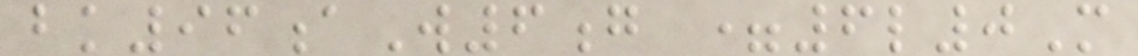bk96aW6g =6l0M
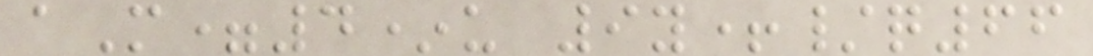aM=4*u 9y+/q66
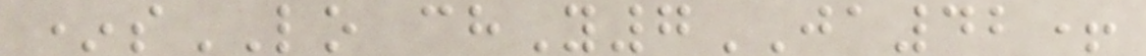*sLO chY7JA42+
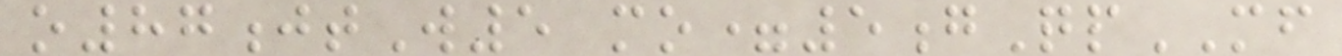o87jtW5 mo=5gQpMF
